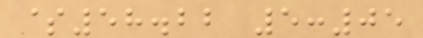$58.22 5:05
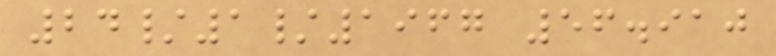24/1/1967 56.910
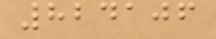824106
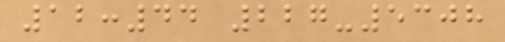12:44 227-5308
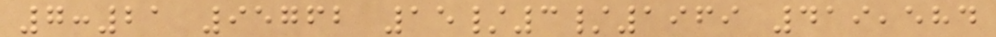7:21 95762 15/3/1969 419,584
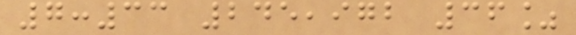7:33 245,972 36%
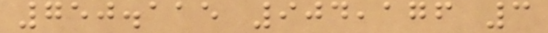750.115 904,176 3
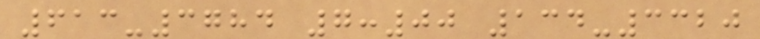613-3784 7:00 134-3320
